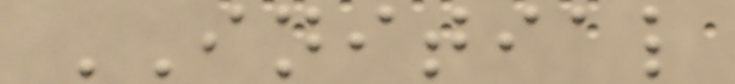INITIAL
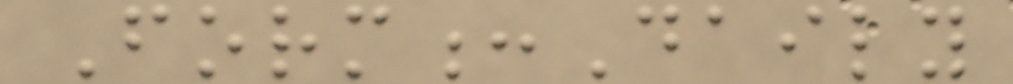Form:Daily
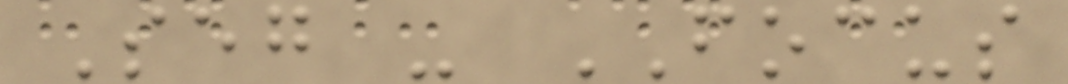Seg - FOCUS
